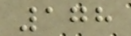178
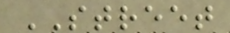STREET
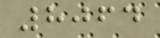8064
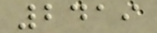2419
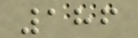186
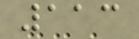113
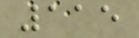115
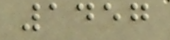1457
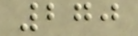270
